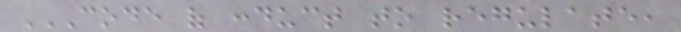CODE OF CONDUCT TO REGULATE,
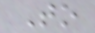To
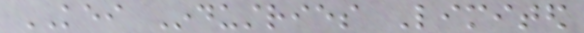KEI Industries Limited
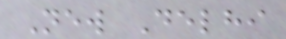New Delhi
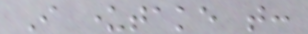I undertake that:
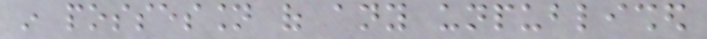in possession of any unpublished
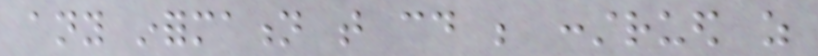any information that could be construed as
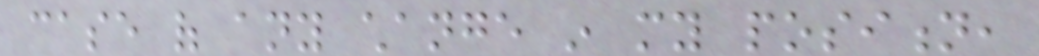case of any change in my position,
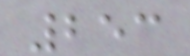253
